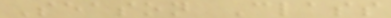Season Class
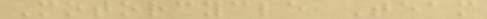Motorcycle Team
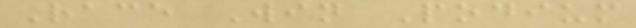Race Win Podium
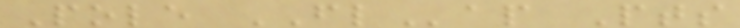Pole FLap Pts
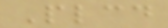Plcd
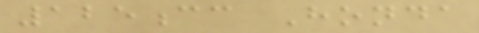125cc Honda
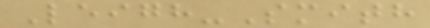Leigh-Smith
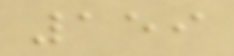159
